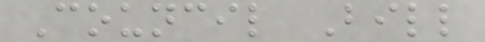Council Bill
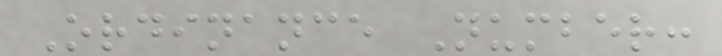Ordinance Number:
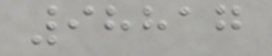98817
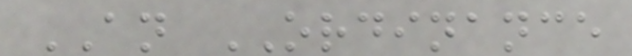AN ORDINANCE
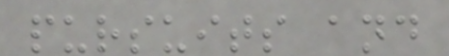pursuits and
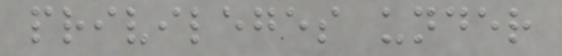privileges under
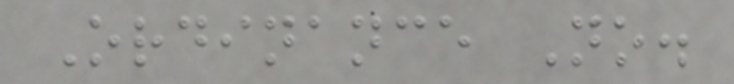Ordinance No.
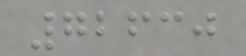72630
